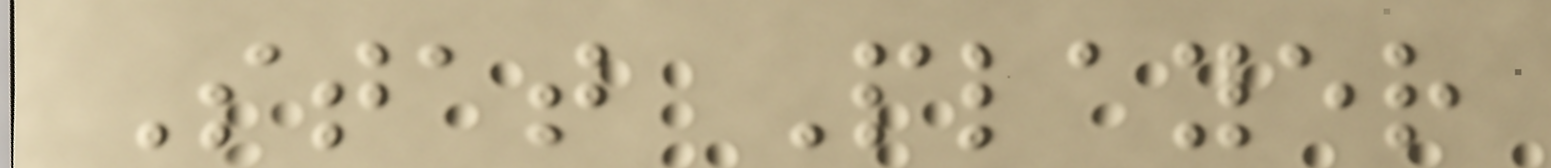Stat Player
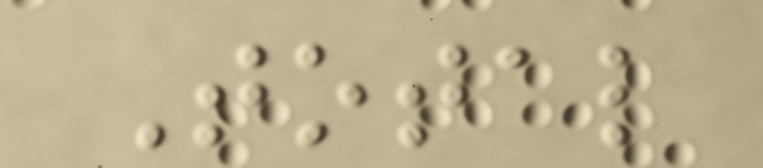Total
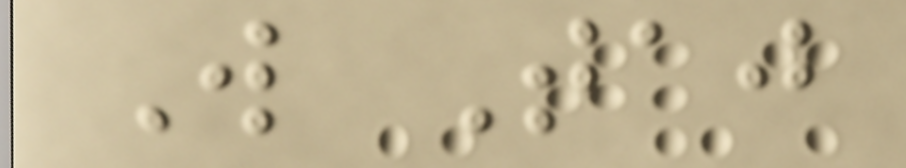W Taj
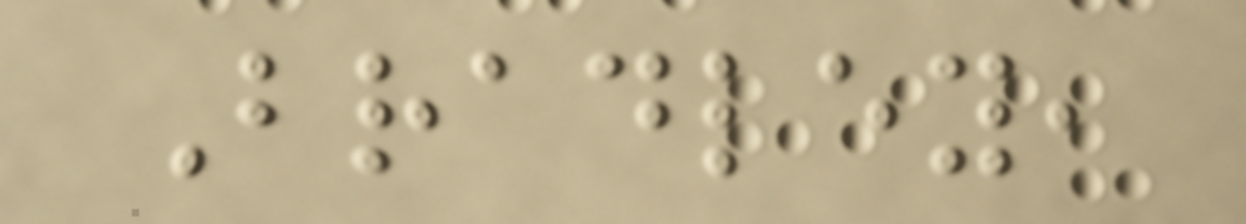Bradley,
